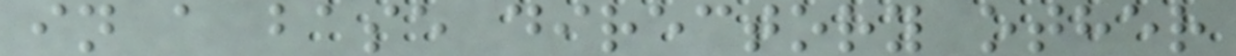in a base directory other
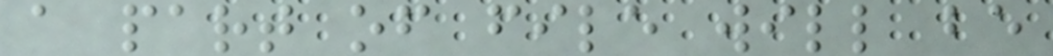a part of file will be
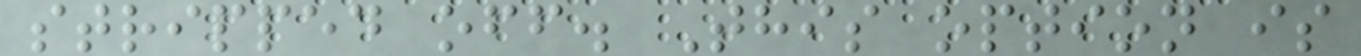stripped off. This option is
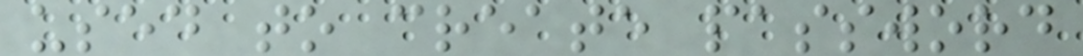used to create password
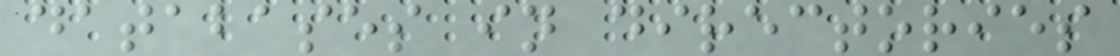databases in directories
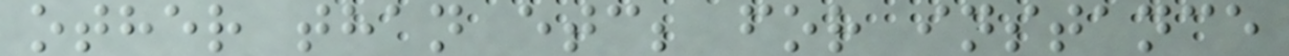other than etc; for instance
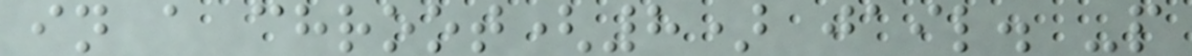in a chroot(8) jail. -p
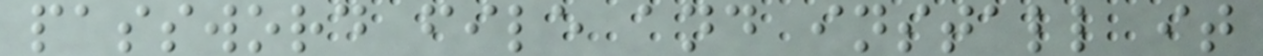password file and install it
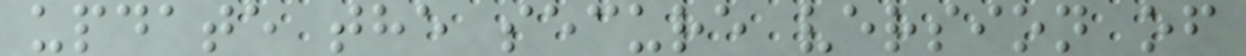update the secure version of
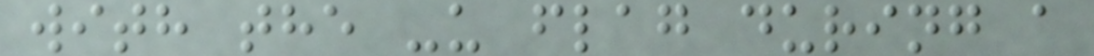with the -u flag during a
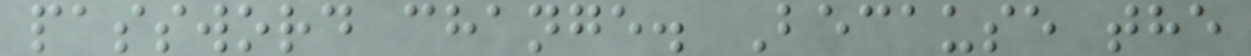password change. Because the
